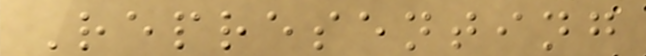Representing
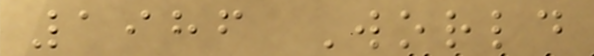1986 World
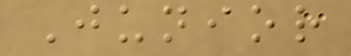Junior
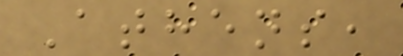Athens,
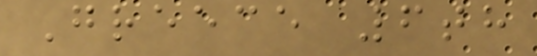Greece 6th
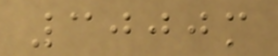3000m
